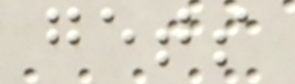gets
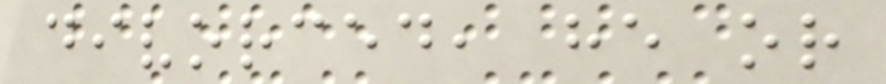divorced, he or
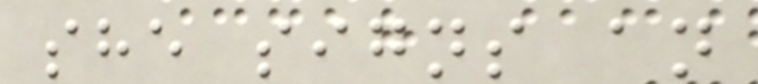she signs an
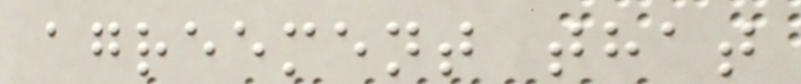agreement that
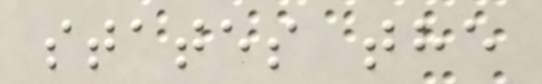states the
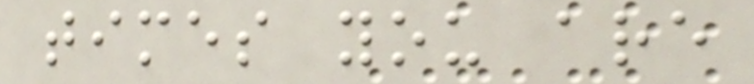times you are
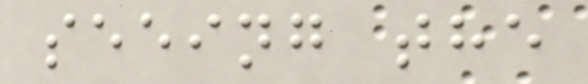seeing the
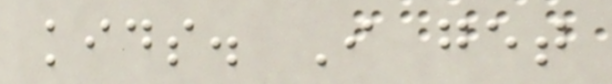kids. I get
